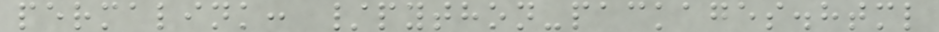permalink: /python-packages.html
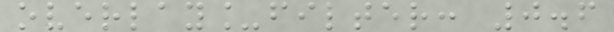overlay_filter: 0.6
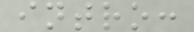intro:
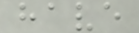have
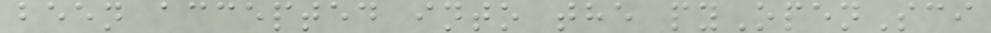been accepted into the pyOpenSci
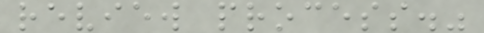review process."
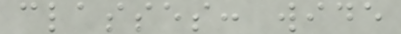classes: wide
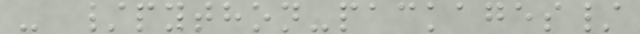- /python-packages/
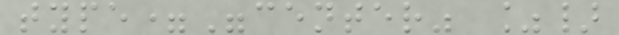type="center" %}
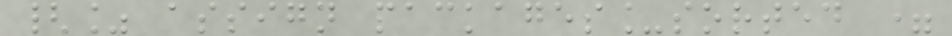{% assign packages_sorted =
